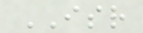ISR
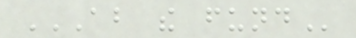ABOUT THE FUND
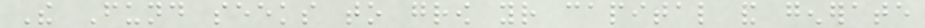The Fund seeks to grow your capital and generate
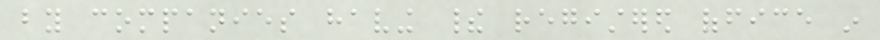by companies having their registered office in
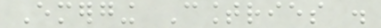Emerging Countries .
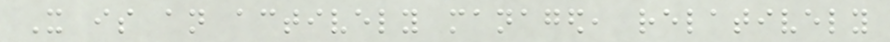It is an actively managed, relatively
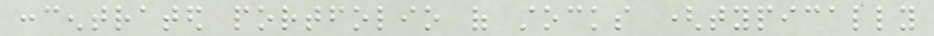concentrated portfolio of stocks (typically
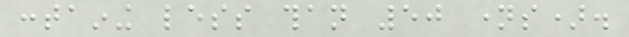containing less than 50 names).
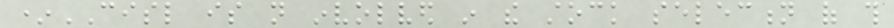*CISL is not involved in the stock selection of this
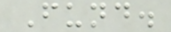Fund.
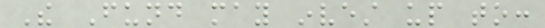The Fund may invest up to:
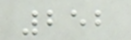252
